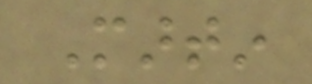Martin
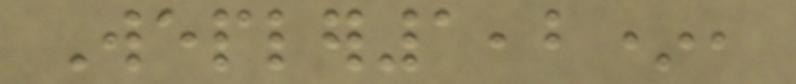Wepler1,2*,
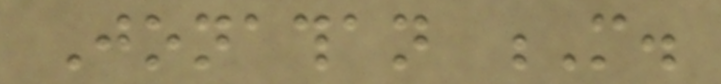Jonathan M.
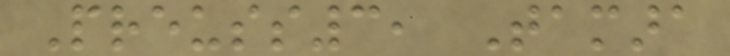Preuss3, Tamara
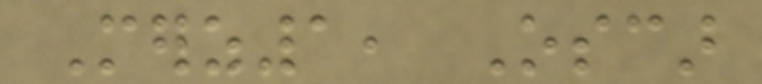Merz1, Oscar
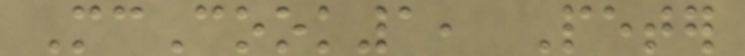McCook1, Peter
